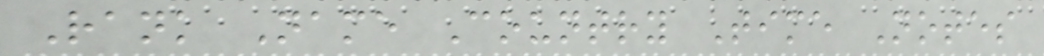Rank Name Country Time Notes
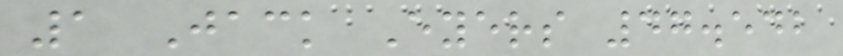1 Jack Eyers 47.542
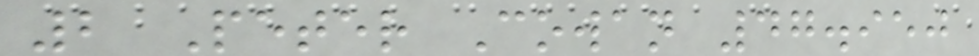2 Peter Cowan 47.950
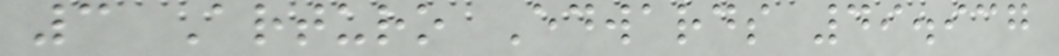3 Arturo Edwards 49.937
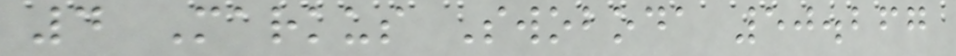4 Markus Swoboda 50.267
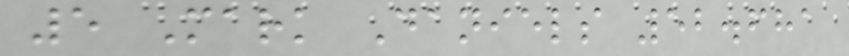5 Mark Daniels 52.681
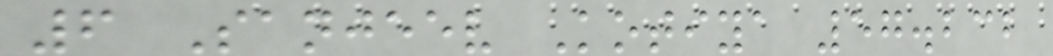6 Sanjeev Kotiya 57.232
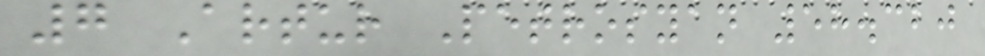7 Artur Petrosyan 58.320
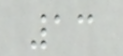13
